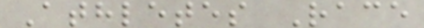Athletes Race
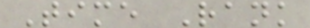Time Rank
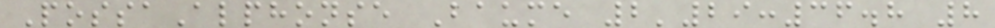PossaAlphonse Baume 2'29:36.8 8
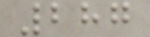287
